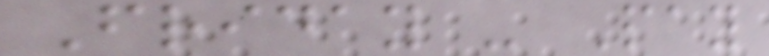Friday - Pay
